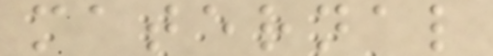maternal
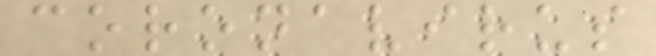coronavirus
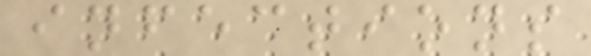infections
